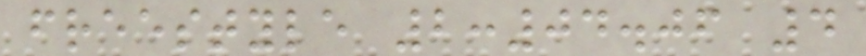freestyle 2:04.06 4
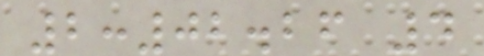2:02.26 4
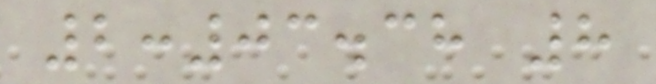2:03.38 8
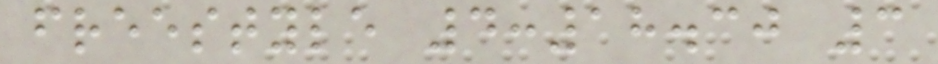freestyle 4:18.30 3
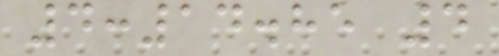4:14.85 4
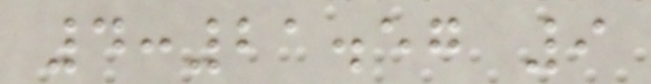4:21.57 9
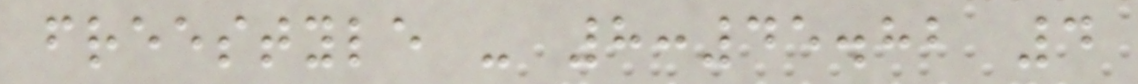freestyle - 8:45.82 4
